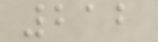212
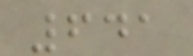641
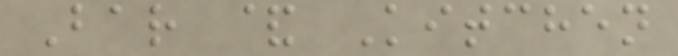Bar & Kitchen
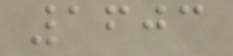1603
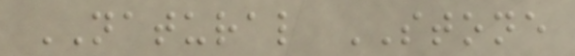NATURAL STONE
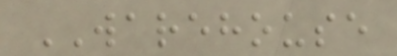WAREHOUSE
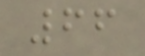66
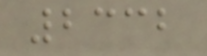2332
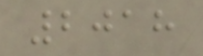2018
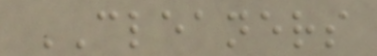CLEANERS
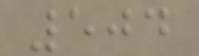504
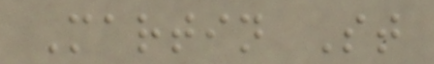Martin St
